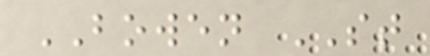BOWEN ST
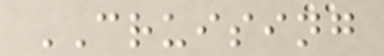CRUISING
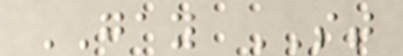GAY ST
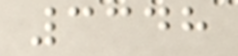3348
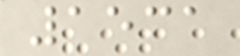1531
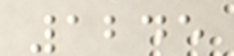1245
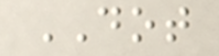DOT
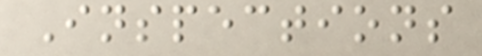Inspections
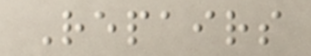Repairs
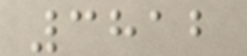3812
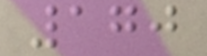170
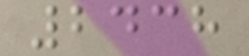2438
